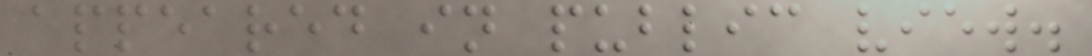appeared in public view.
